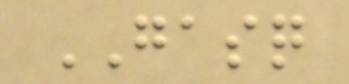GASQ
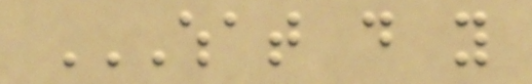WHAT DO YOU
